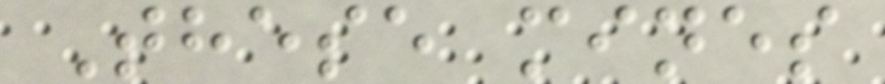These mines
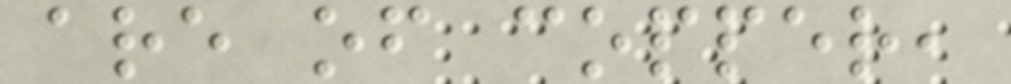are of copper,
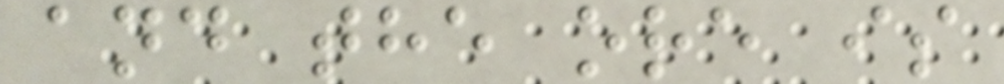and the ore is
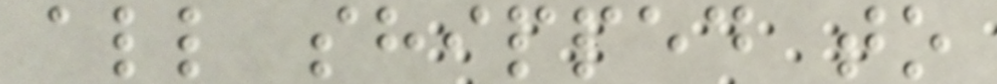all shipped to
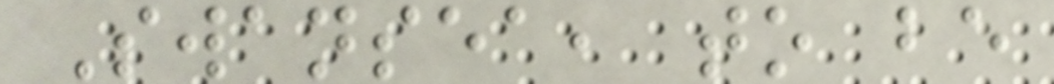Swansea, to be
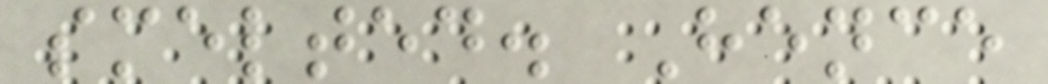smelted. Hence
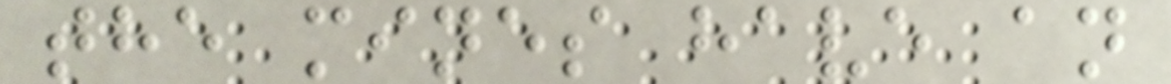the mines have an
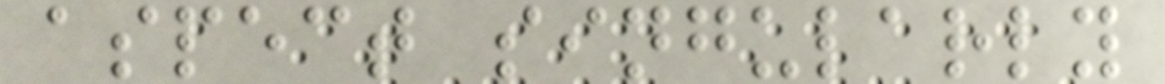aspect singularly
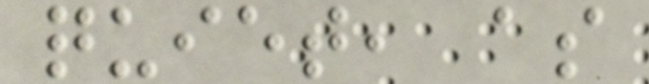quiet, as
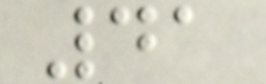41
